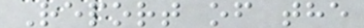Report of the
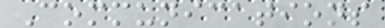Communications
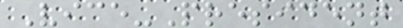Vice-President
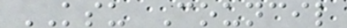KSU Council
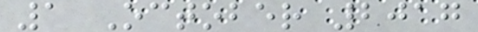1 October 2017
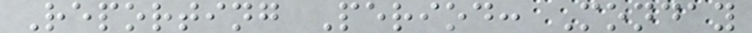Reporting Period: Monday
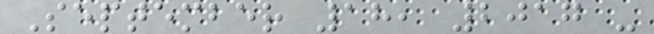September 18, 2017 -
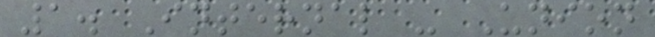1. Internal - Union
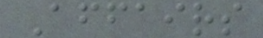Affairs
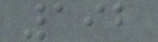192
